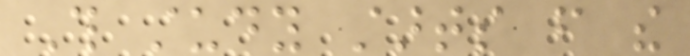This study starts from the
